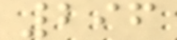296
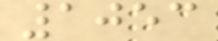1053
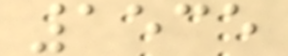1535
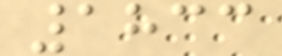1833
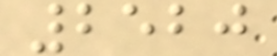2520
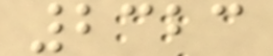2323
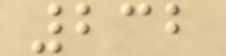232
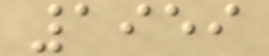1959
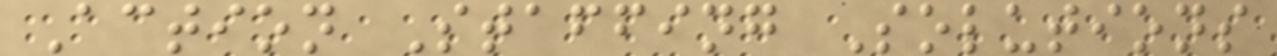Action Staffing Solutions
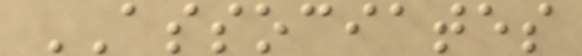ASSOCIATES
